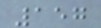157
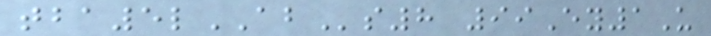tba5lABs8 99Ey1U
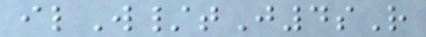ilW/tJ4sR
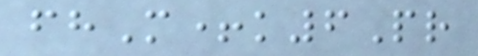fhM+k6Pr
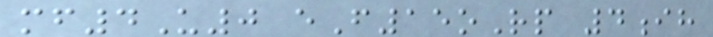mf4U0 eF15oRp 4ih
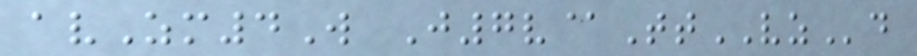avZm4W J7v@TtVZd
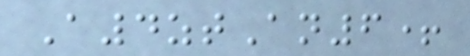A4ztAn6+
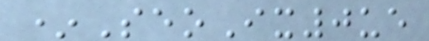*SeoIx0ue
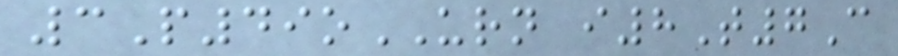3P49oURN i8T7C
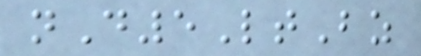nD5LtBz
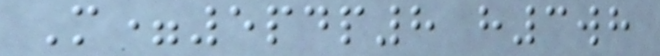M=5pdp8 h3wh
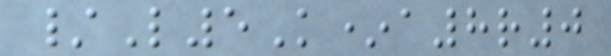/L5K*a8r0
